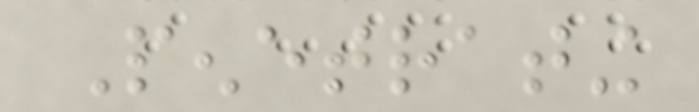Penetrating
